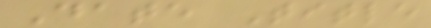Date Title
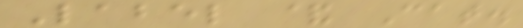Label & Cat.
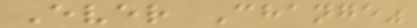Ever Change"
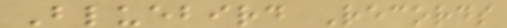Bluebird Records
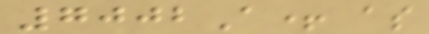7002A+ as
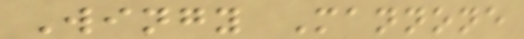Wingy Mannone
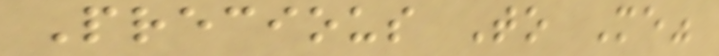Precious To Me"
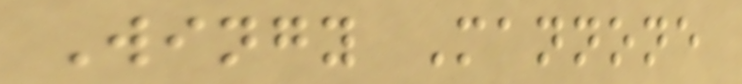Wingy Mannone
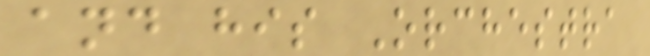and his Orchestra
